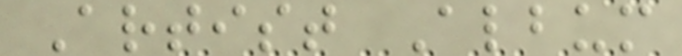Artist Album
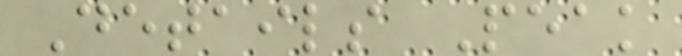Details Peak
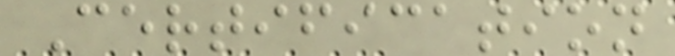Certification
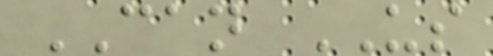CAN US
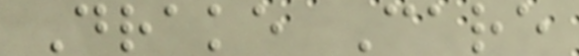Drake Care
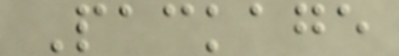Package
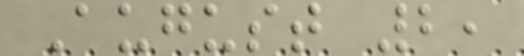August 2,
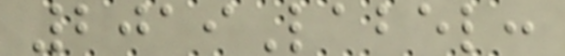2019Label:
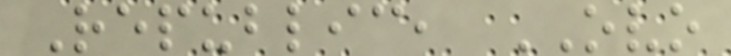Republic, OVO
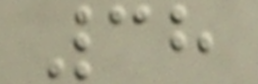38
